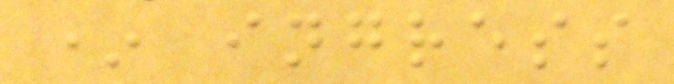* ingress
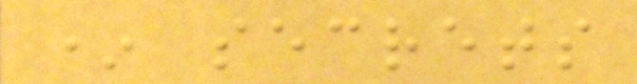* secrets
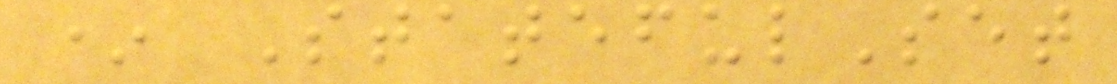* StatefulSet
